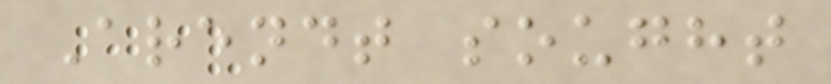Arendt sought
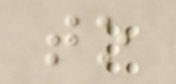to
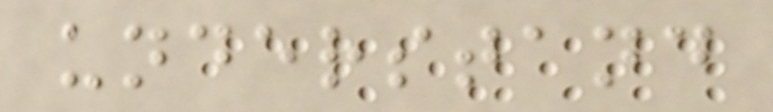understand
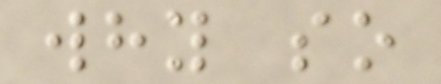why so
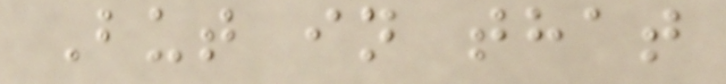But in that
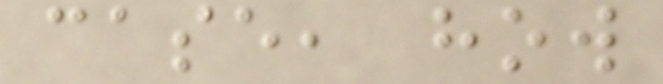case, how
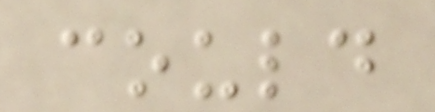could
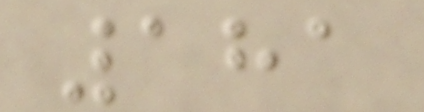181
